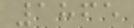1865
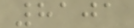8101
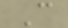C
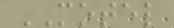MOTEL
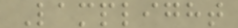Lamplight
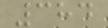384
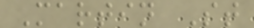Martin St
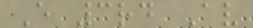E 3rd Av
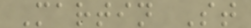Martin St
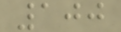100
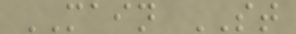MAIN ST
